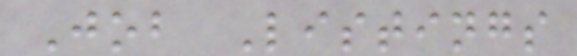Job Listings
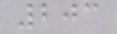203
